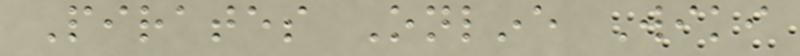Pirates Online Wiki
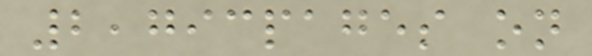2,793pages on
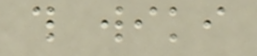this wiki
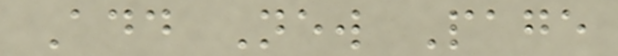Add New Page
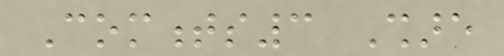Comments3 Share
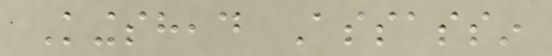Kingshead Assassin
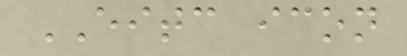EITC icon
